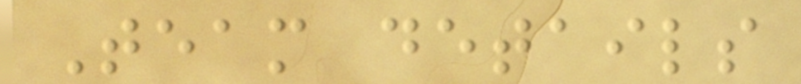Team details
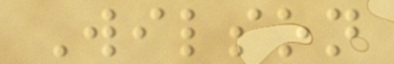Wilson
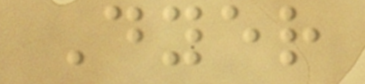Dyer
